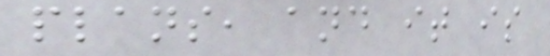plans, and it is
